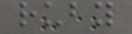ruby
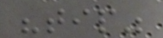"tip"
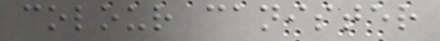colour canister
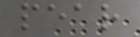pear
